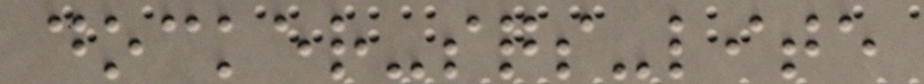docker-sqs-lite
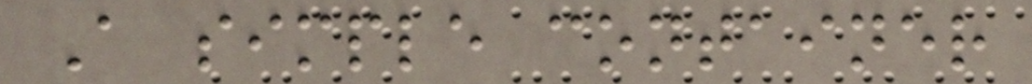A simple container
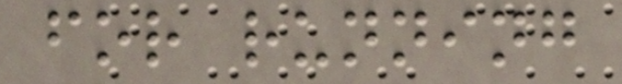for running
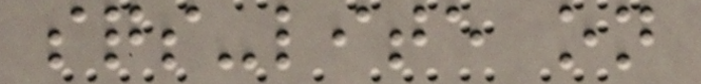sqs-lite on
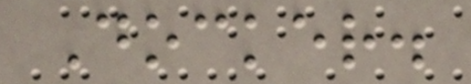Docker.
